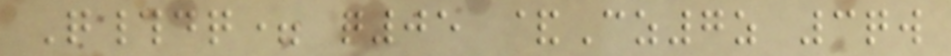Q#dq= q05 &Cz7z 3qw
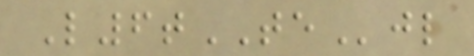L6tTEjl
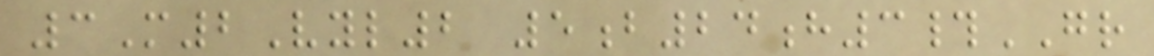3M2Vyl2 5b24h3#GR
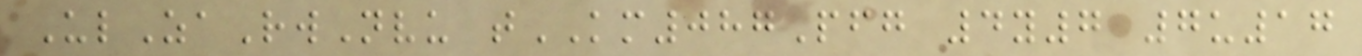UlZaRwNvu tKM087Pfg 4y7 7u17
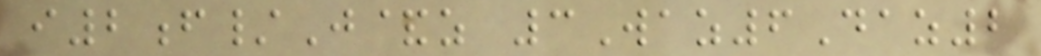i2f/J&z 3Waz6Daz2
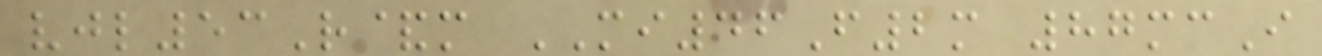vjl53R&m MI46F2m 87mcI
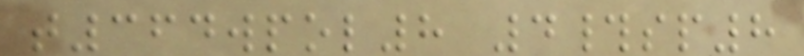t364wpol8 4#sp8
